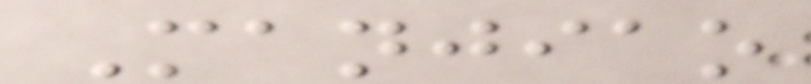Manjiao
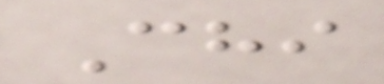Chi
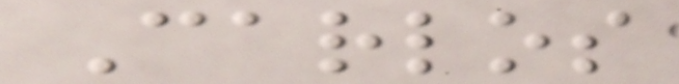Carlos
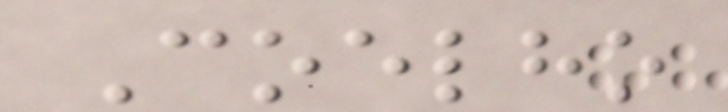Coelho
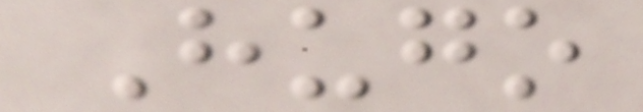Hugo
